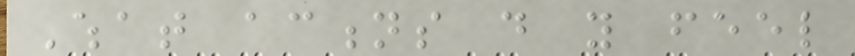What actions do you feel
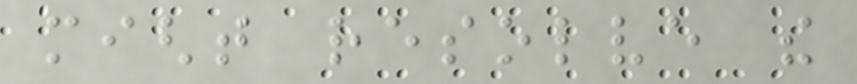might resolve the
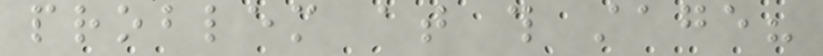problem at this stage?
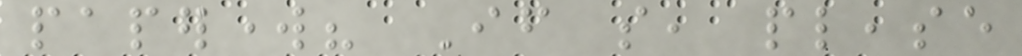paperwork? If so, please
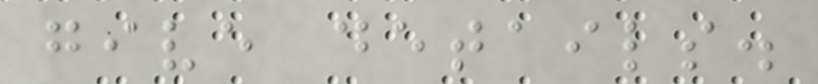give details.
